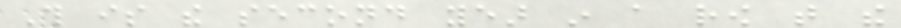This is the second year in a row that the
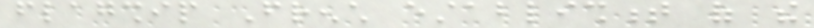flagship French establishment of the
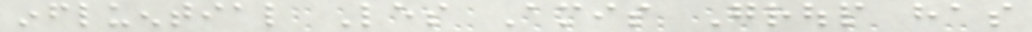influential Les Amis Group has
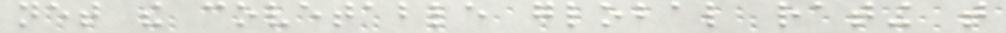net the covetable global rating that
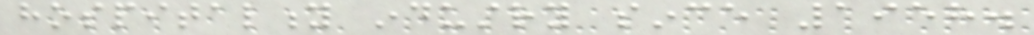hospitality industry since 1958.
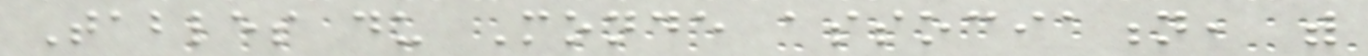Tables du Monde association, with
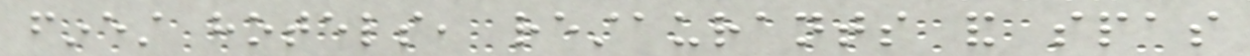finest hotels, restaurants and spas
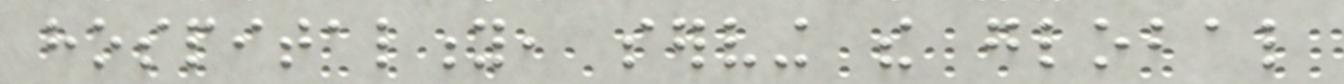hospitality, serving the global
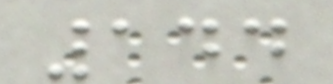144
